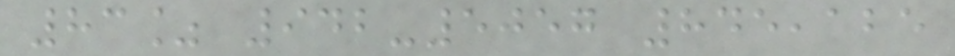83% 942-5057 845,125
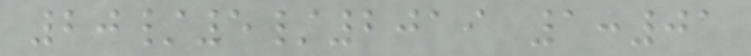20/5/2019 1:01
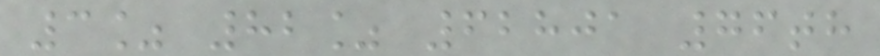3% 82% 62801 76th
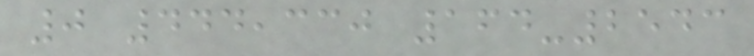0 444,330 164-2543
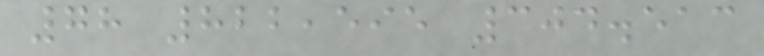78 822,595 304.513
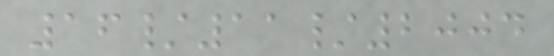16/11/2004
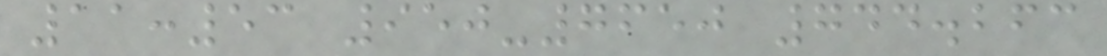11:53 950-7650 744.263
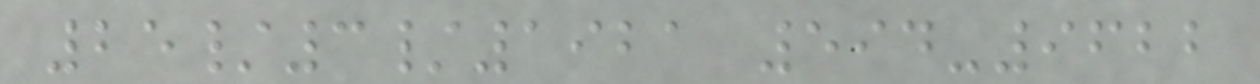25/3/1921 594-9622
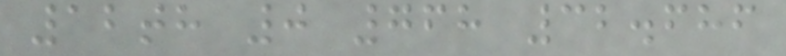12th 0 768 32.686
